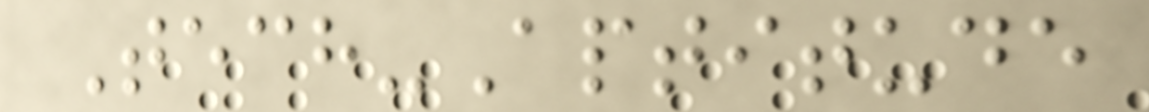Tech-Aptitude
